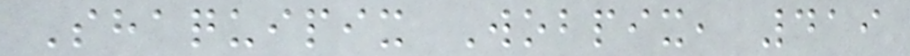Shaquipix Wobpix, 419
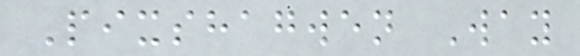Pixshagwen Way
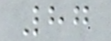87
